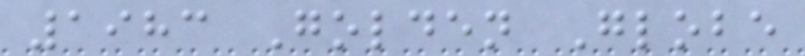1983 Golden Globe
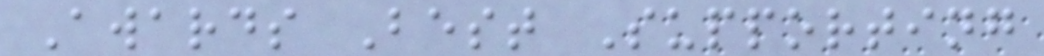Awards Best Supporting
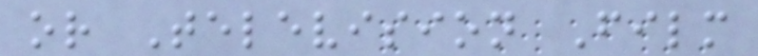or Television Film
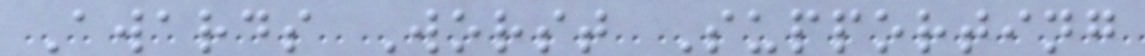Awards Worst Supporting
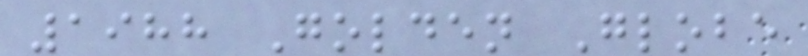1988 Golden Globe
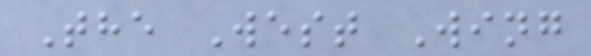The West Wing
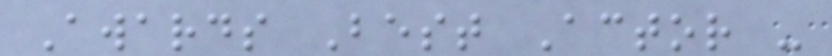Awards Best Actor -
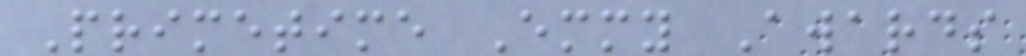Primetime Emmy Awards
